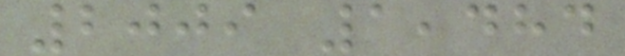2009 1,484
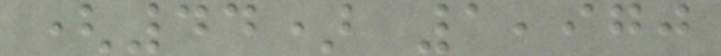(44) 1,970
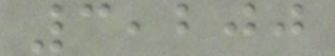3,200
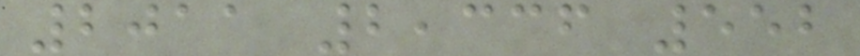2011 2,336 552
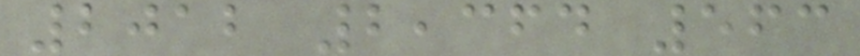2012 2,364 563
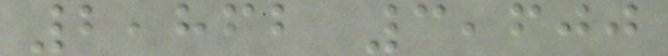2,862 3,600
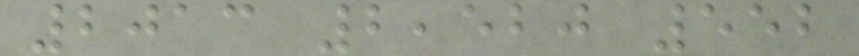2013 2,520 552
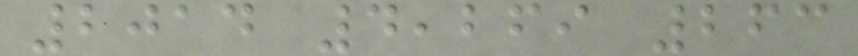2014 4,269 263
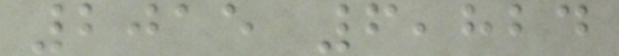2015 6,824
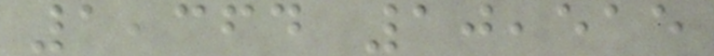1,364 10,515
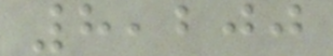8,200
